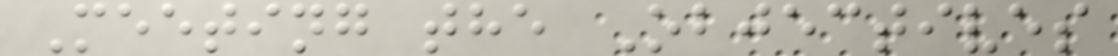Meeting the Objectives
